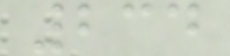234
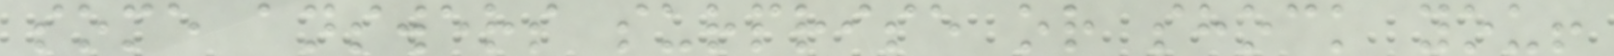some answers surprise or shock you!
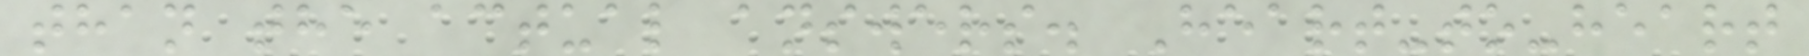than the actual answers. Heart-to-heart
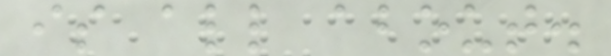is all about.
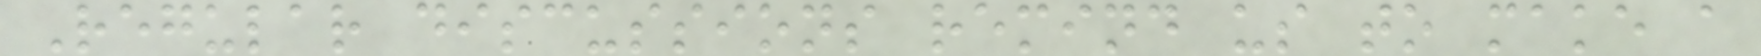Regular discussions remind us to make a
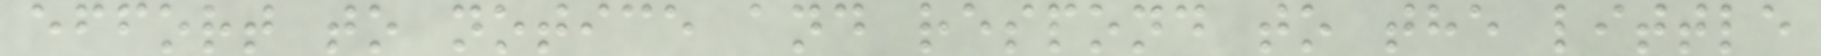effort to notice and respond to the little
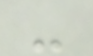-
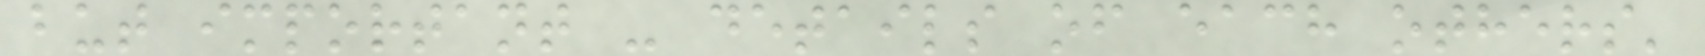but important - details of each others'
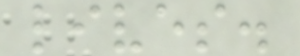lives.
